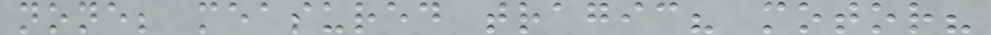none; measured tragic? motor?
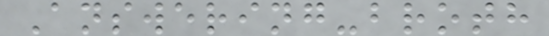Answering-broth
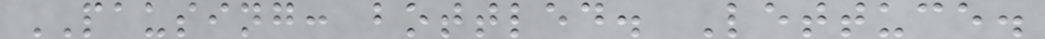PAUSING: bottled. Lettuce.
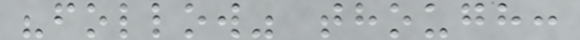"follow" though:
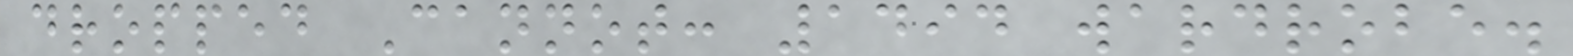dropped Cannot: 1494 wardrobe.
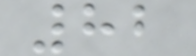82
